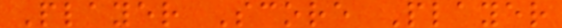Player Score Player
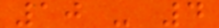10 - 4
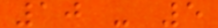10 - 5
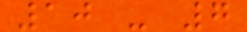10 - 7
